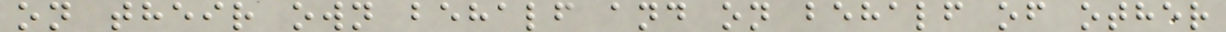on their own behalf and on behalf of other
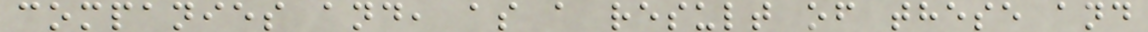companies and, as a result of these and
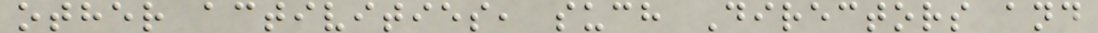other activities, such Directors and
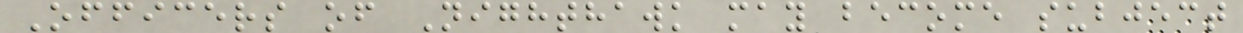Officers of Nighthawk may become subject
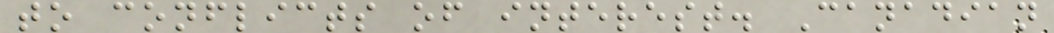to conflicts of interest. Canadian
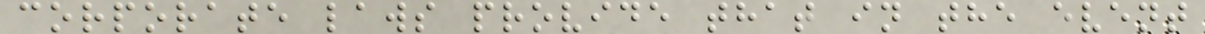corporate laws provide that in the event
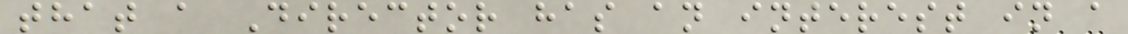that a Director has an interest in a
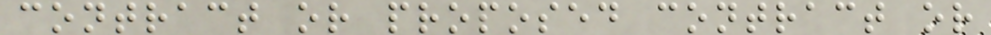contract or proposed contract or
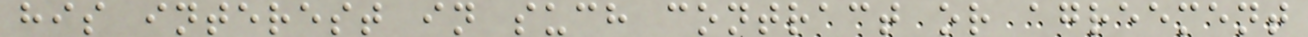his interest in such contract or agreement
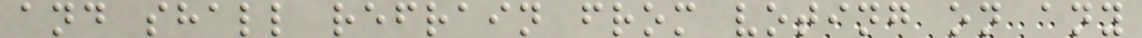and shall refrain from voting on any
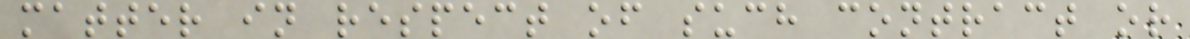matter in respect of such contract or
